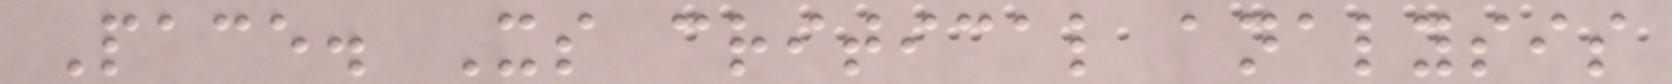Pace. Its critical analysis
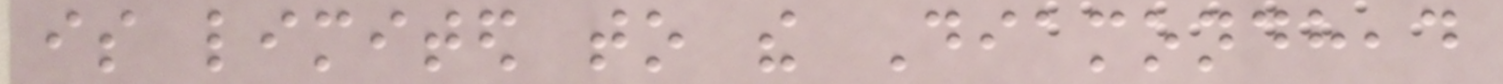is limited to the Diamondhead
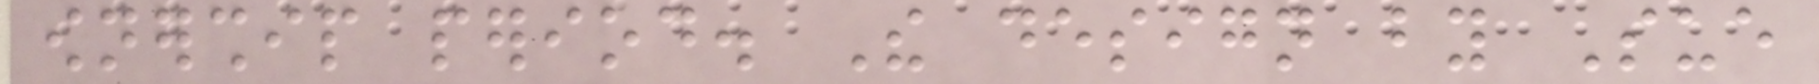ownership period. The design by Sue
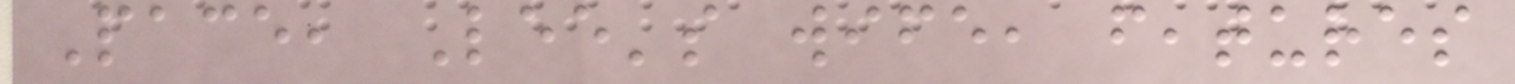Pace, Lee's wife, features
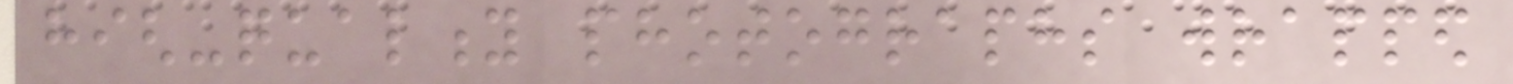high-quality photographs wrapped
